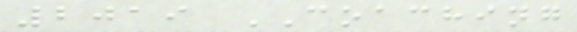2019 COACHING
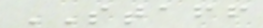STAFF
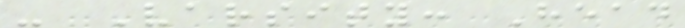- Varsity: Head
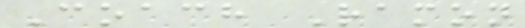Coach Ramon
